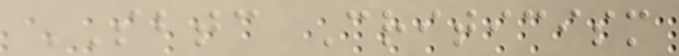SBTC Criticism
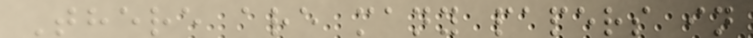There are many papers in
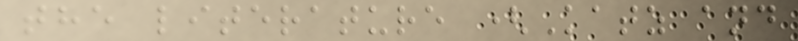the literature (Katz and
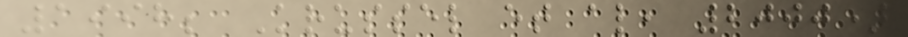1998; Krussel et al, 2000)
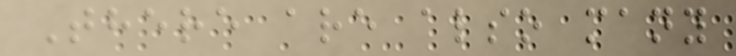There are also many
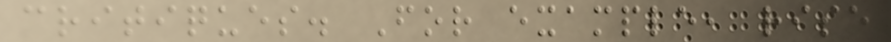critiques. For example, rise
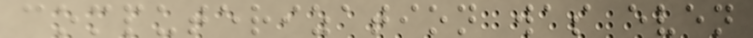computerization was even
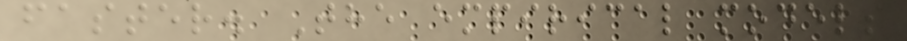faster. The empirical models
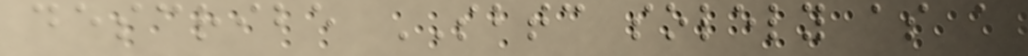describe SBTC solely as a
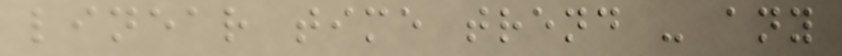linear time trend - any
